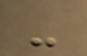-
